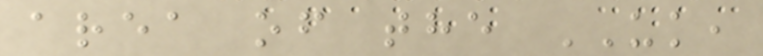area of the UK,
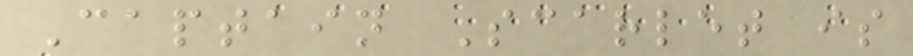Captain Scarlet is
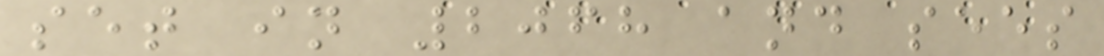set in 2068 and sees
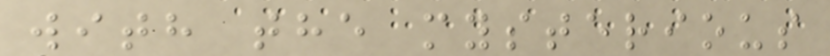with the mysterious
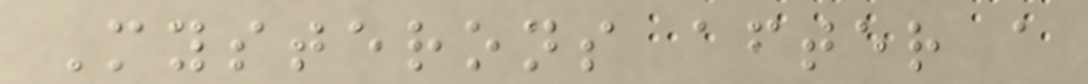Mysterons after a
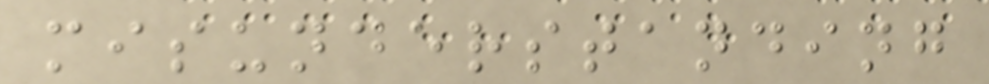misunderstanding
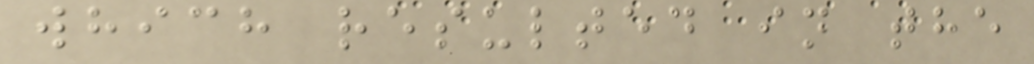which resulted in the
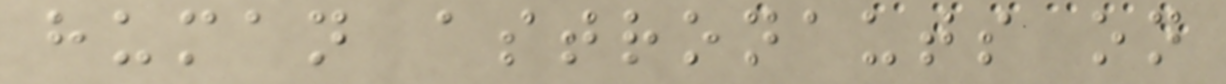human astronauts on
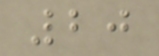20
